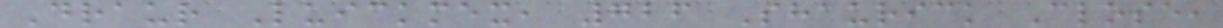Draur Luickmex, 726 Shaurick Close,
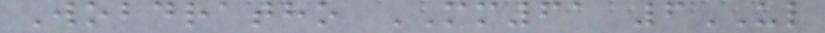Wobdratho MM61 6UL
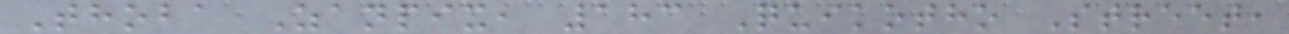Thoba Zanpix, 183 Quikotho Street,
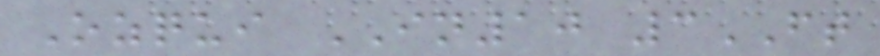Ozqui IN10 3FT
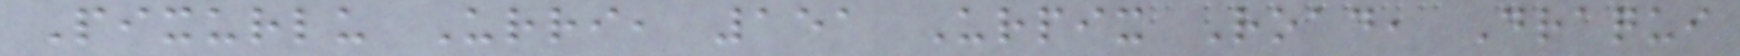Pixurlu Urri, 151 Urpix Road, Draqui
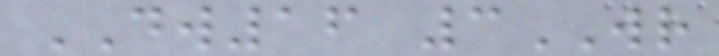DW16 3WR
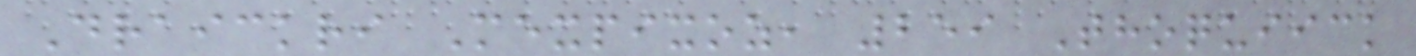Draickri Mexpixoz, 259 Thoquiick
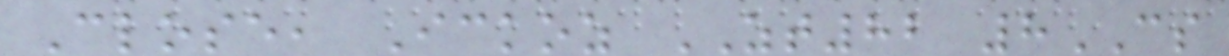Close, Ickoz ZT82 8CS
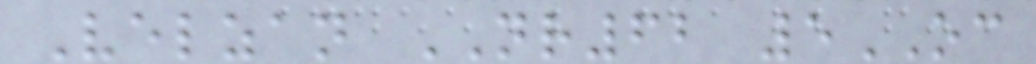Velzan NR62 5OC
